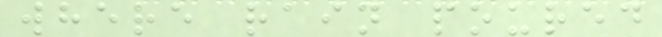where rain poured
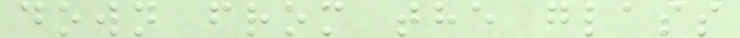down from the glass
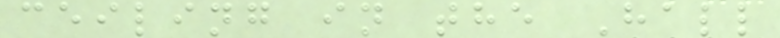ceiling in the Hall
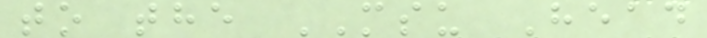to the MSU Head
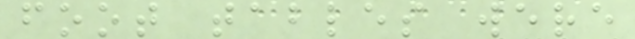foot tables were
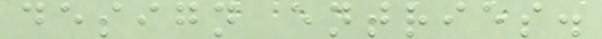design entries.
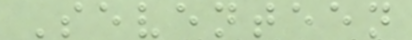Seventeen
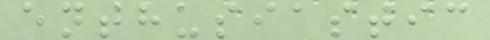enthusiastic
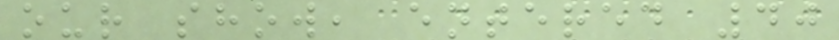our show, entered 40
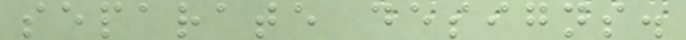separate designs.
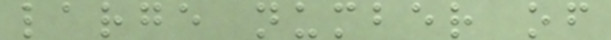large number of
